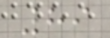89
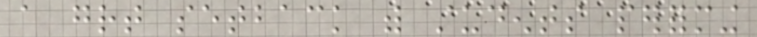a great setback with students performing
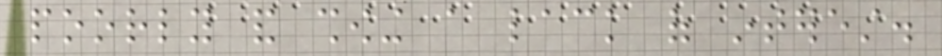poorly and showing a lack of interest.
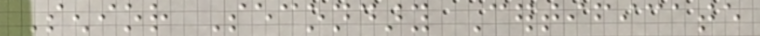Senior Secondary Certificate
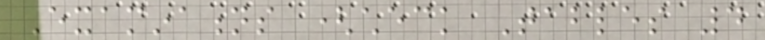Examinations (check Tables 4
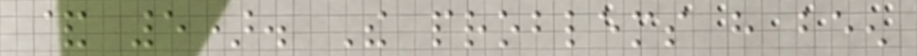& 5). The problems have been
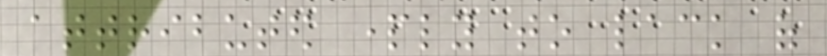attributed partly to lack of
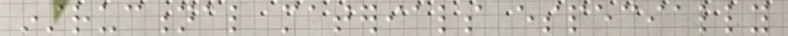instructional materials especially
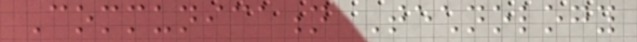Communication Technology
